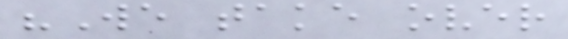"We take over
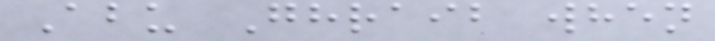Abu Ghraib when
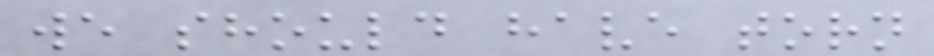we should have torn
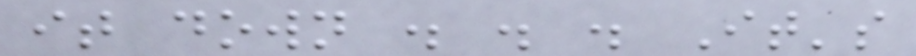it down . . . It's
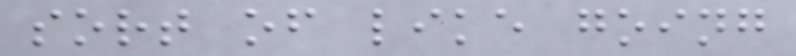sort of like going
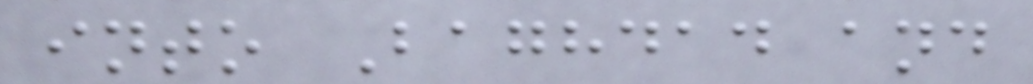into Baghdad and
